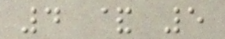4 & 5
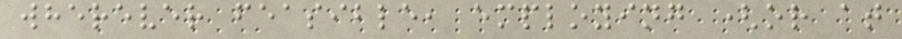wherever feasible, employing (or at
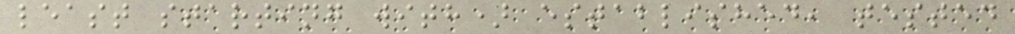least starting with) established, tested
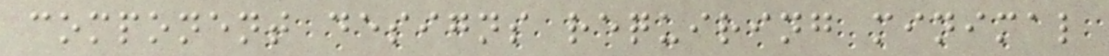component designs requiring minimal
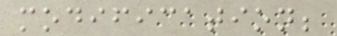modification;
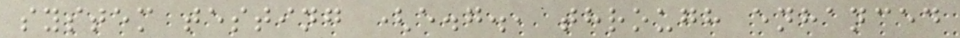system testing (e.g., through enhanced
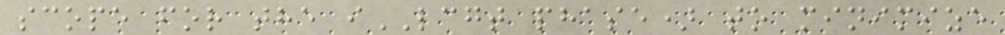scope for the iLCGT phase) to minimize
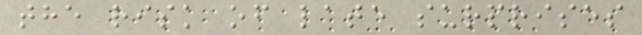the risk of late surprises
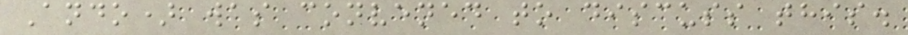Ando) was convened to discuss this.
